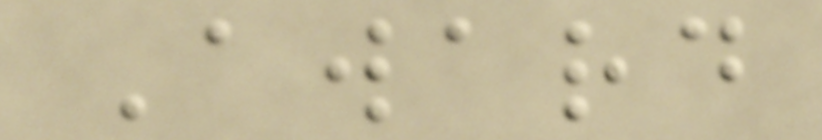Award
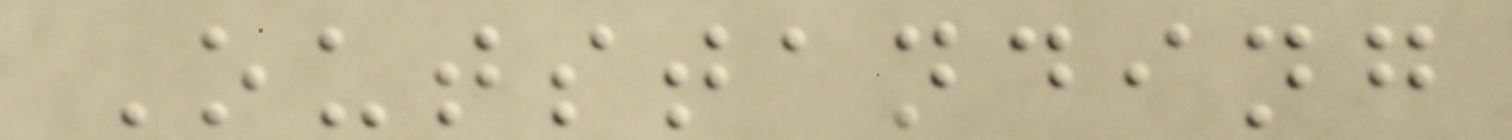Outstanding
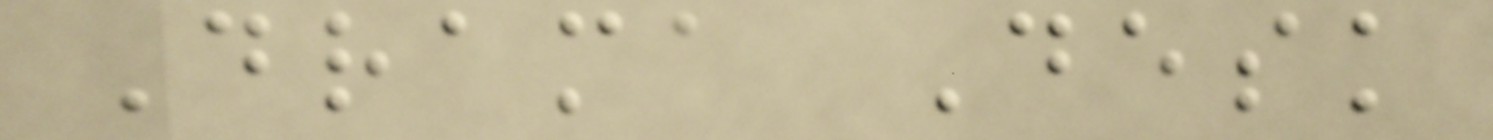Drama Desk
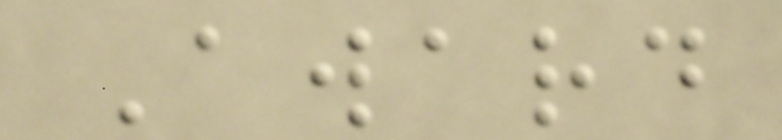Award
